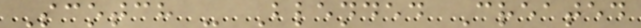Scotch - Blended Created
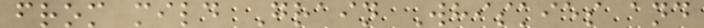from mild Grain Whiskies and
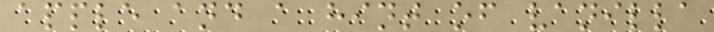apple and a hint of vanilla
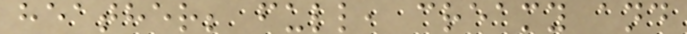heather; full, creamy and
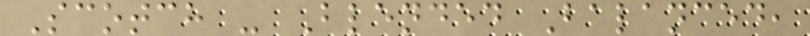Scotch - Blended Balanced,
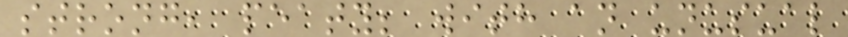strong, peaty; with an unusual
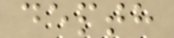depth
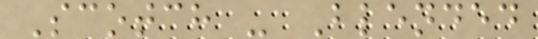Scotch - Blended
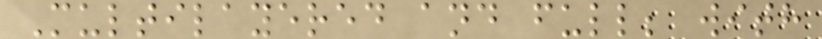Multilayered and full; with
